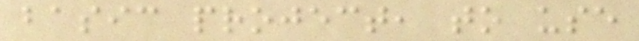basic project, to use
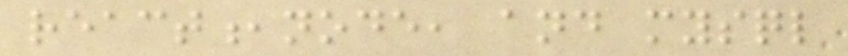react,node, and mysql
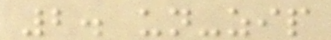2. un-zip
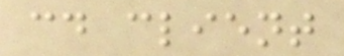cd client
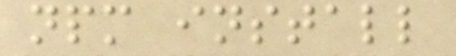npm install
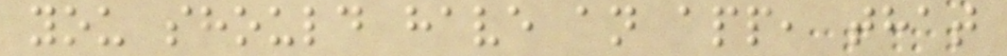you should have an app, that
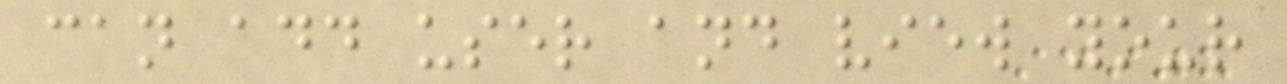can add user and view your
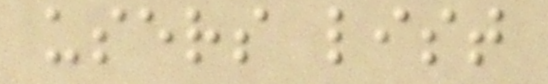users list
